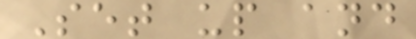Set up and
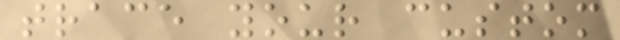trace your custom
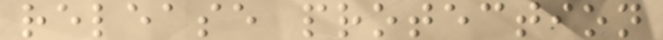release protection
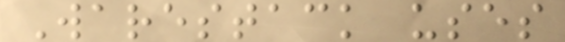Warestack uses
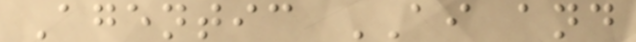Agentic AI and
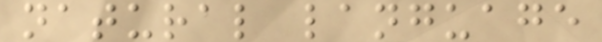natural language
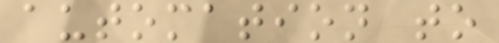automation to
